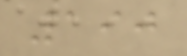190
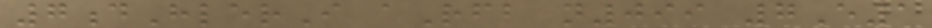7dHlerI aRfb n099 7E1
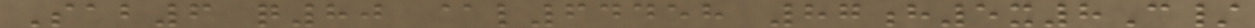Sab6 q80 @l64458 87h5x8C/
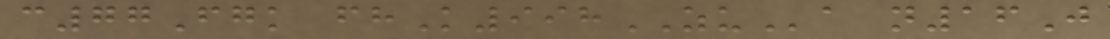c77Fgk fhK998ZUa n16J
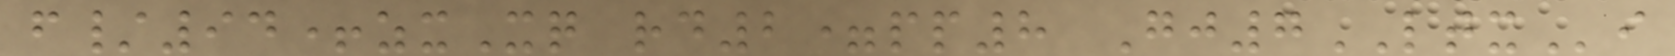f/94+zxXq rd2=pp8 Gj7LTXi
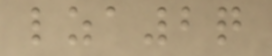lza2q
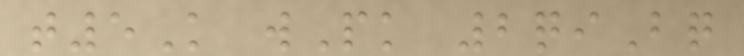t5K wPk 2qiBq
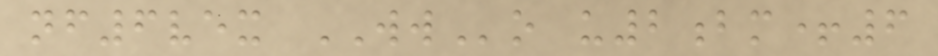nf6vex WWo u2bm+6
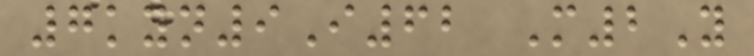7kyn9I62 M2Y
